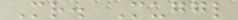Mr. Muggl
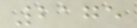2175
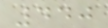440
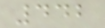442
